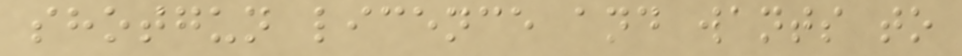shotgun licence and wants to
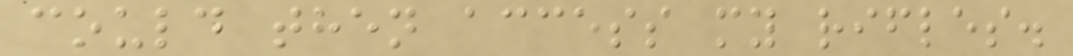could then access my rifles.
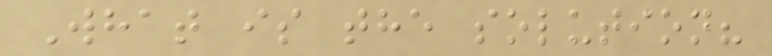What is the solution?
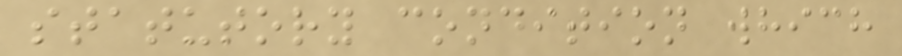statutory condition which
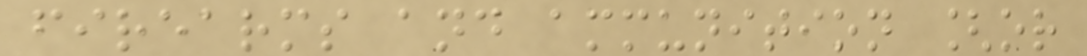firearms and ammunition [or
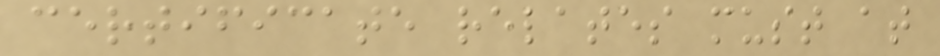certificate relates must at
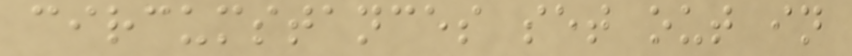circumstances set out in
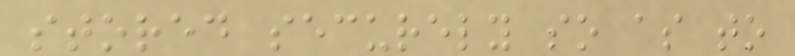stored securely so as to
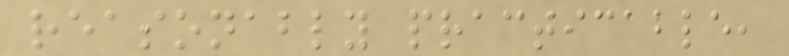reasonably practicable,
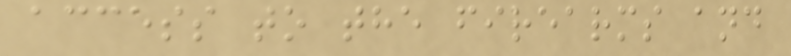access to the firearms and
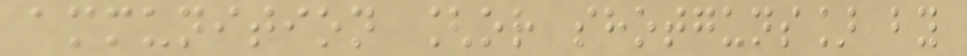ammunition [or shotguns] by
